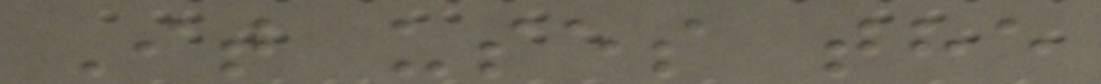It uses the
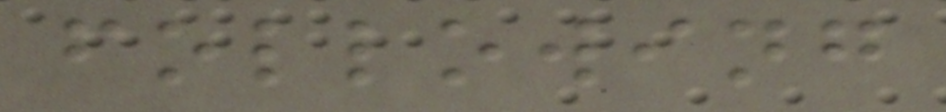following
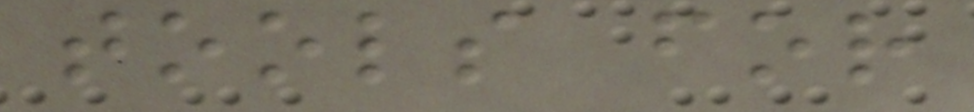tools for
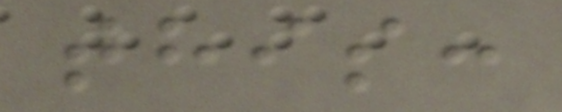this:
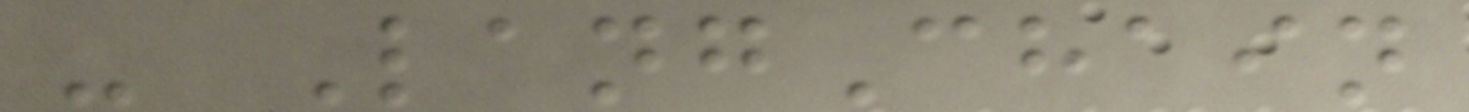- LangChain
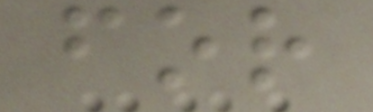for
